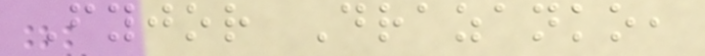Fyjor Drazanko,
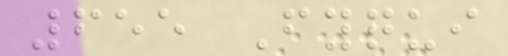655 Fyqui
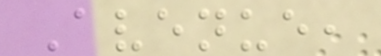Avenue,
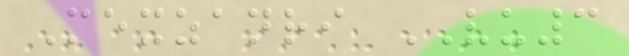Mexzanri VU3
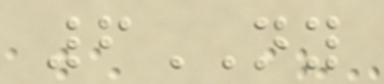6NY
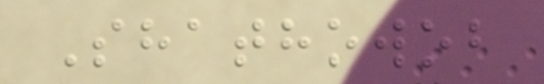Shathowob
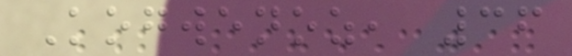Kogwenoz, 36
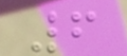6
